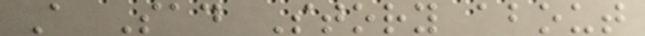A Sad Story about
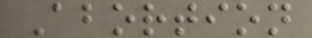Abortion
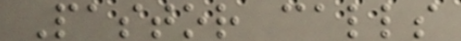Pastor calls
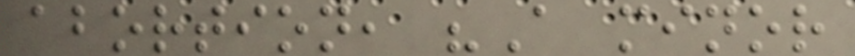abortion, "A minor
